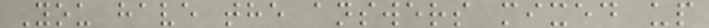You have the answers mixed up
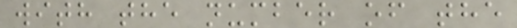with the number of the
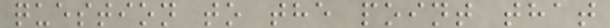question to the point that
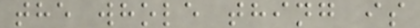the whole thing is
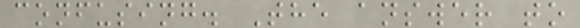confusing. The answer to
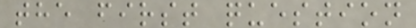the first question
